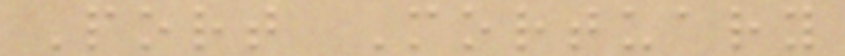Port Mortuary
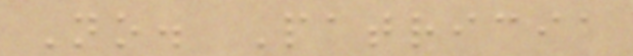No. Patricia
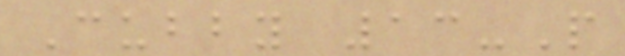Cubby 13-P
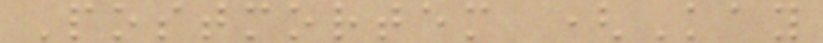Postmortem (Kay
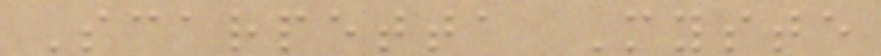Scarpetta Myste
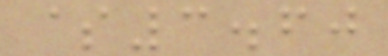$3.60
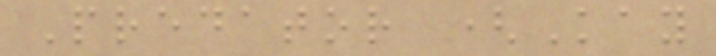Predator (Kay
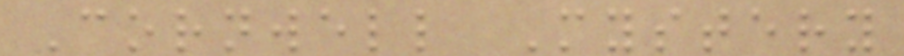Cornwell Mystery
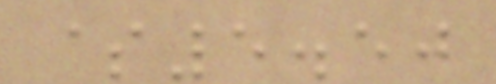$5.50
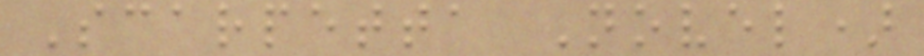Scarpetta Novel)
